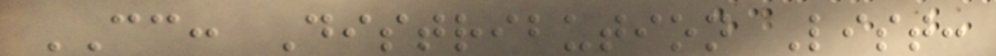CC: Distribution List:
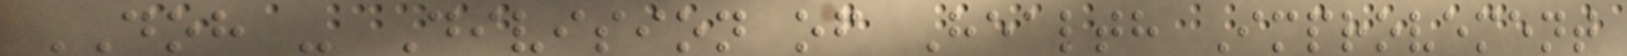DOH - Division of Health Improvement
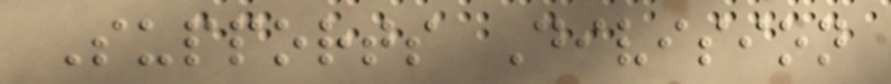Supports Division
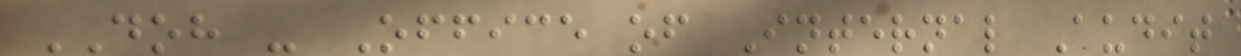DOH - Office of Internal Audit
